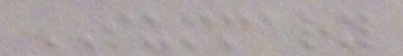SUMMARY
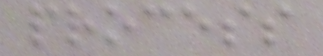process
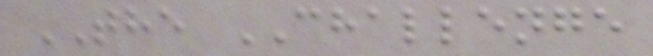THE CHALLENGE
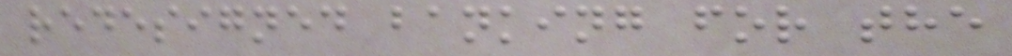redesigned banking for the
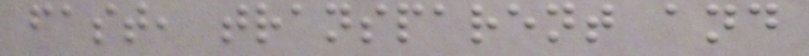fast, transparent and
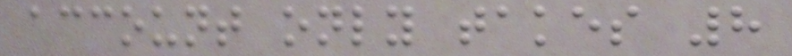account only takes 8
